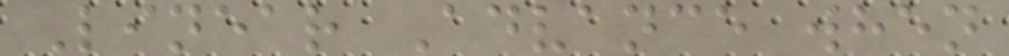Linear Advance when
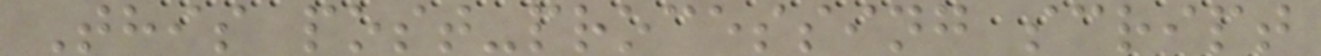This post-processing script
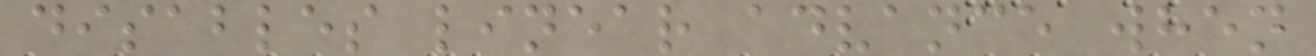disables linear advance when
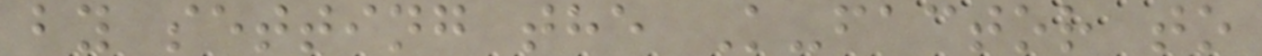by setting the K-factor to
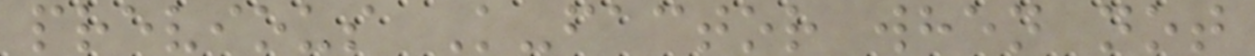previous K-factor when not
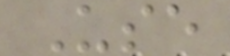Use
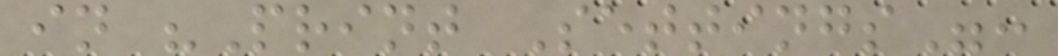in "Print Settings":
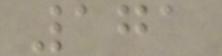171
